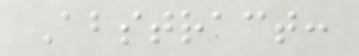Abstract:
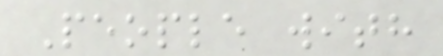People with
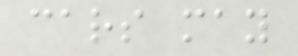cars may
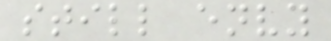still envy
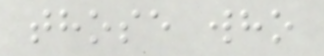those who
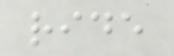ride
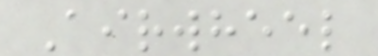Airwheel
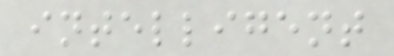intelligent
